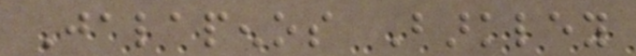Jalapenos Barkley
